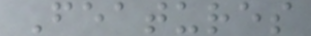Features
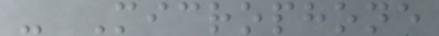- Microphone
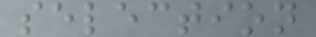selection
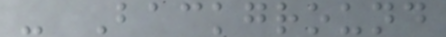- Background
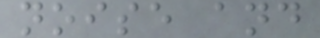noise and
